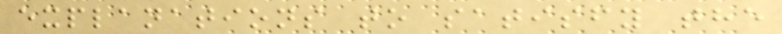explanations to satisfy the
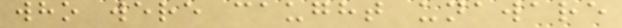who were caught unaware
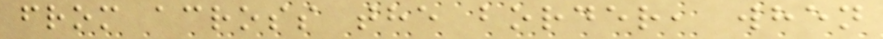from across the border, when
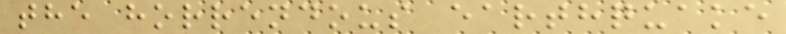the horrendous earthquake
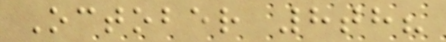October 8th?
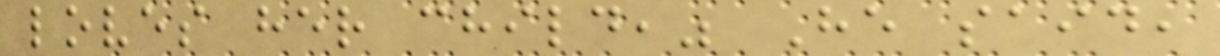loves her child," He said,
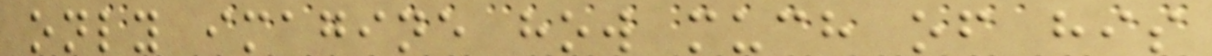only imagine how much of his
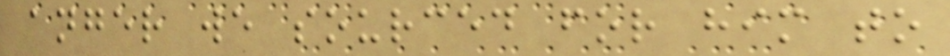anger we sourced for him to
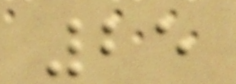25
